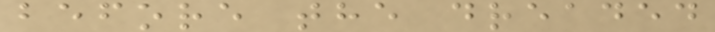before the dreaded
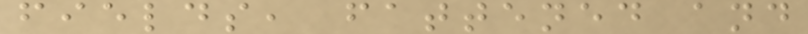fields, fattened and
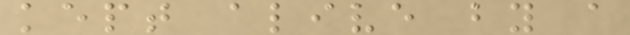kept alive by a
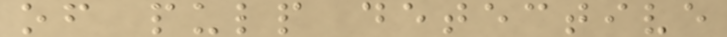of pulp detective
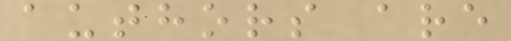authors are
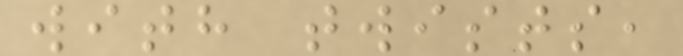with twists,
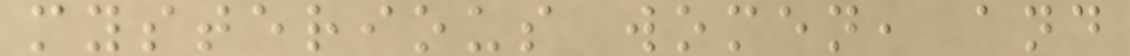mysterious women, and
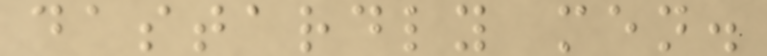dastardly men.
